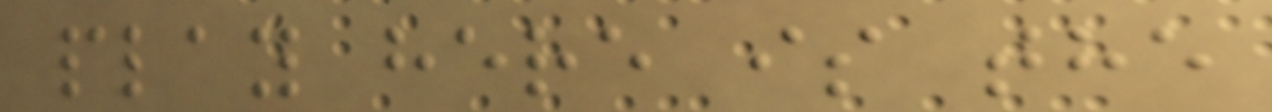play here is the
